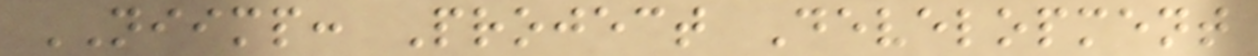NIIMP: Project Development
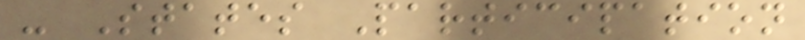- States Participation
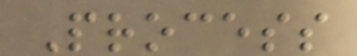Process
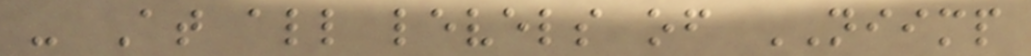- At all levels of NIIMP
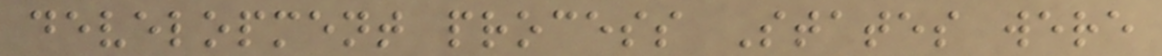development process States were
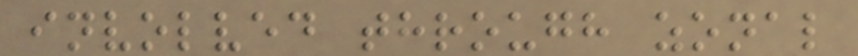involved through zonal
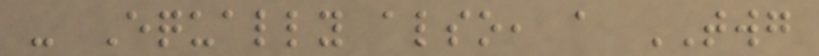- Equally also, a TWG
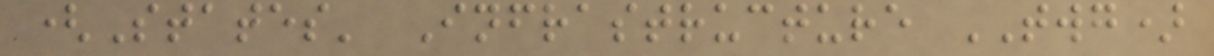(States' Infrastructure TWG)
